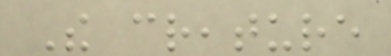The creature
